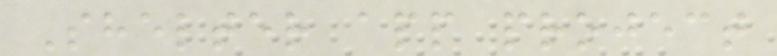Shelter app project
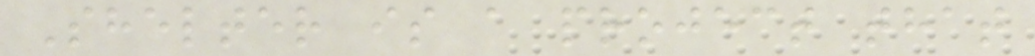Shelter is a project that
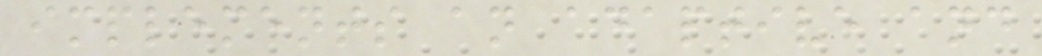implements an adaptive and
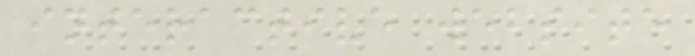interactive website
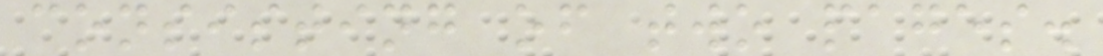consisting of two pages.
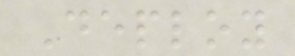Deploy
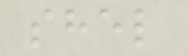shel
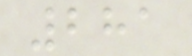281
